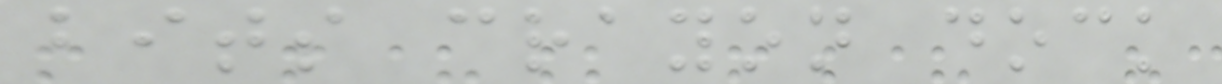bits crayon dock
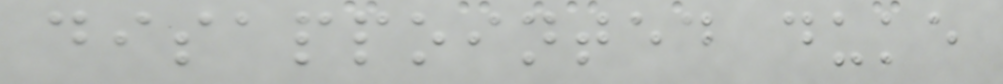disappointed duke
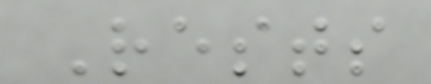Rests
